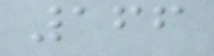166
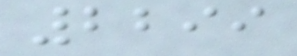2299
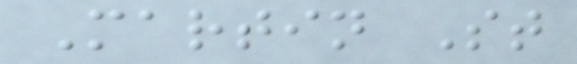Martin St
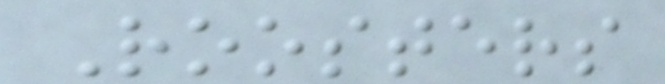Roosters
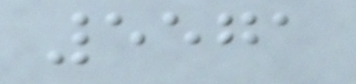5571
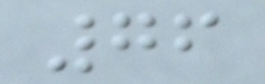76
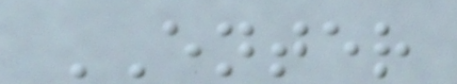ENTER
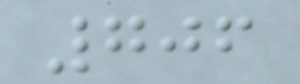706
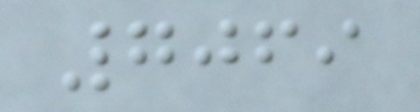7069
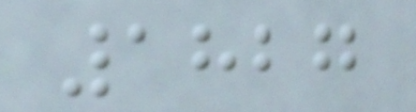1827
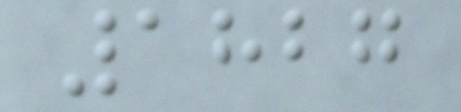1827
